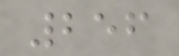256
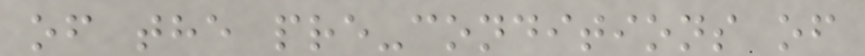of the pre-conditions of
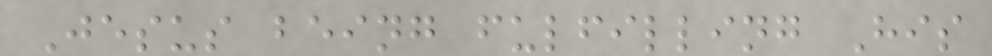Jesus being fulfilling His
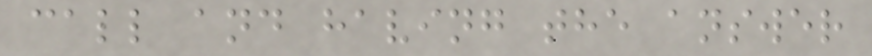call and having the answer
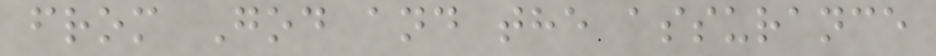from God and the assurance
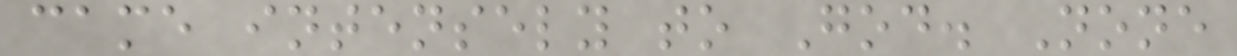came intensely to God. None
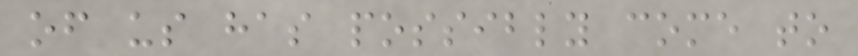of us has possibly come to
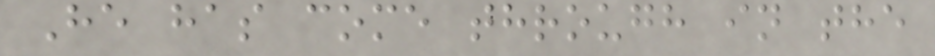He has come through in the
